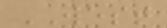WEST
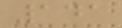141
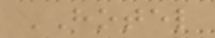HOTEL
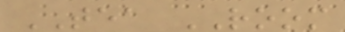TEA ROOM
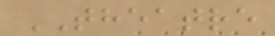THEATRE
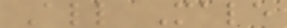All Male
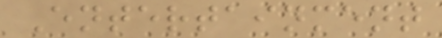Entertainment
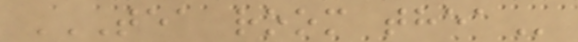TEA ROOM THEA
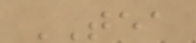TEA
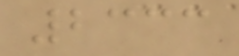2333
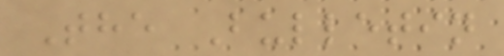The Bulletin
